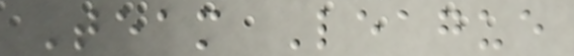Team League
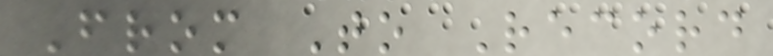From To Record
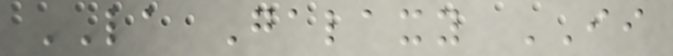LA Galaxy II
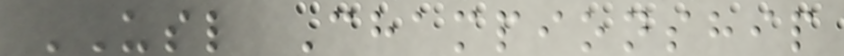USL Championship
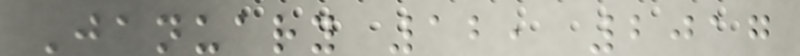January 12, 2017
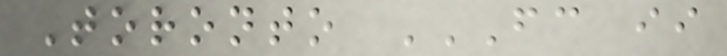Toronto FC II
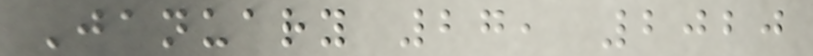January 27, 2020
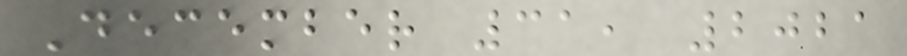December 31, 2021
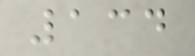134
